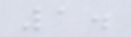1.
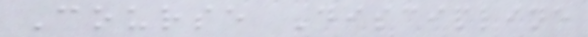Course Discipline
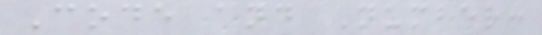Code and Number:
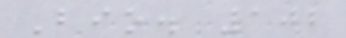Bio. 102
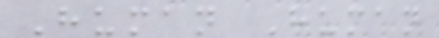Human Human
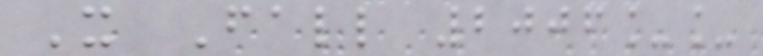X Fall 2006__
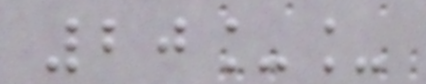20__
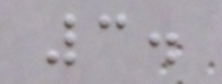3.
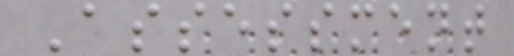Assessment
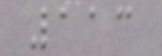113
